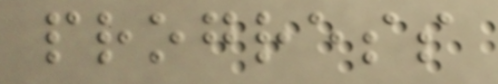progress
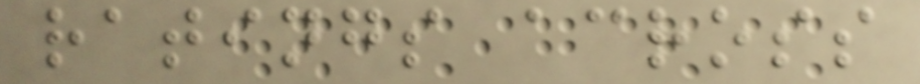ratings across
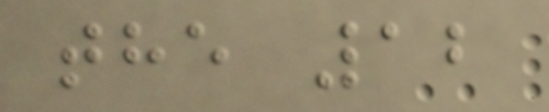the 12
